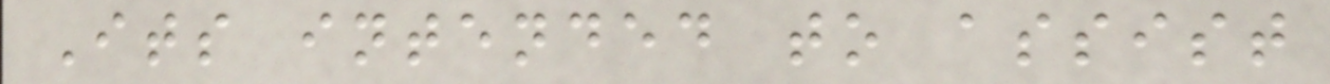Its intended to assist
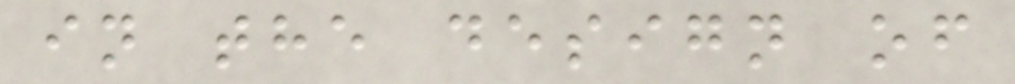in the design of
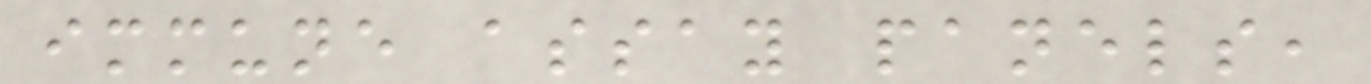immune assay panels,
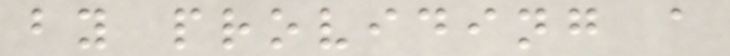by providing a
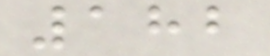182
